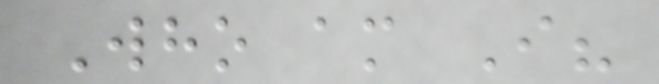Who am I?
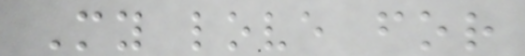My love for
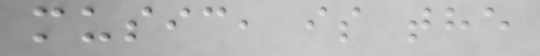music, is the
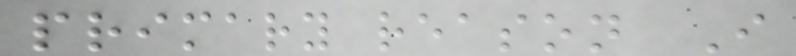primary reason I
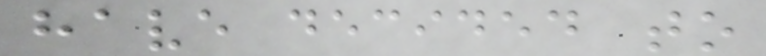have decided to
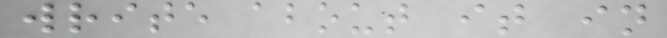write about it in
